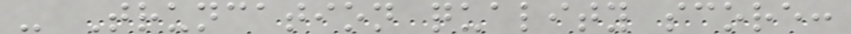- Truncation quality score:
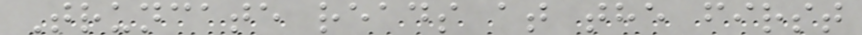Truncate reads at the first
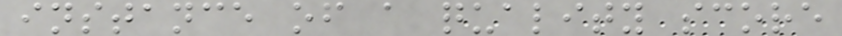instance of a quality score
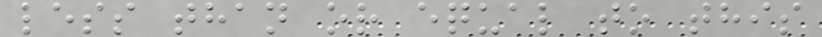less than or equal to this
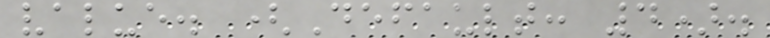value. (Default: 4).
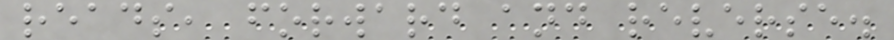reads, forward and reverse.
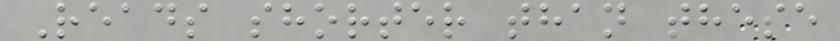Reads shorter than these
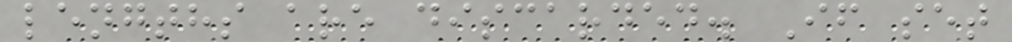lengths are discarded. If set
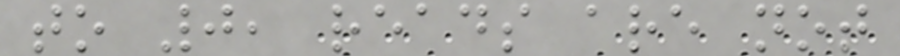to 0, reads are not
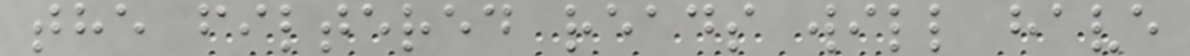the filtered reads will have
